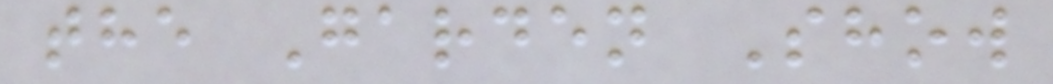the Garden Show
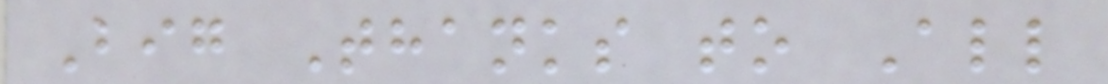Big Thanks to All
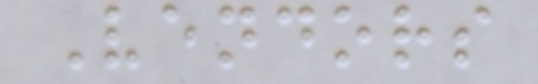Vendors
